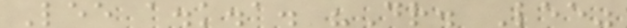Lee a.k.a. "Dr. Lee"
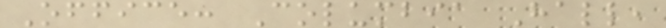Office: Columbia Hall,
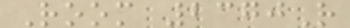Room 2370R
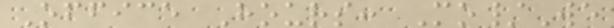Office Hours: Mo/We
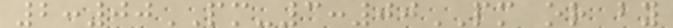2:00PM-3:00PM or by
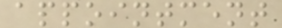appointment
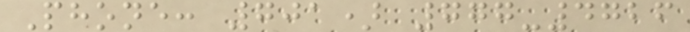Phone: 701) 777-4726
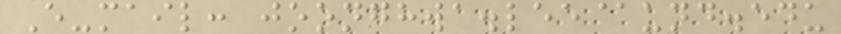E-mail: joonghwa.lee@und.edu
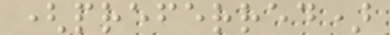(preferred)
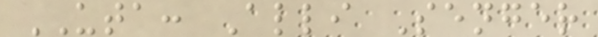UTA: Alli Senger
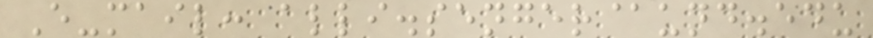E-mail: alli.senger@und.edu
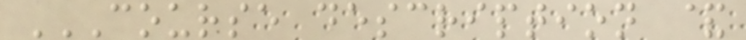COURSE DESCRIPTION &
